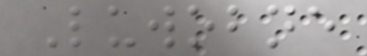Luwobne
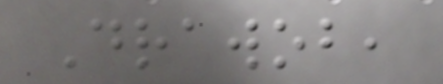Drawob,
